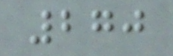270
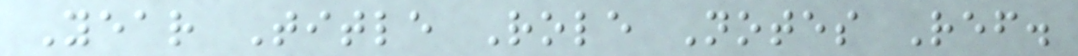Year Title Role Notes Ref.
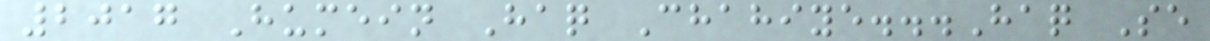2017 Humein Haq Chahiye...Haq Se
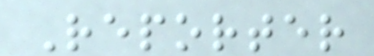Reporter
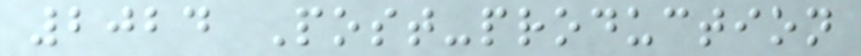2024 Post-production
